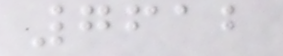7612
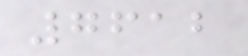7612
